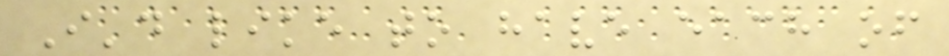I'd like to have each of
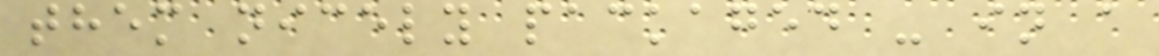them nicely packaged - in a
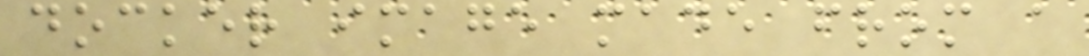docker image made from a
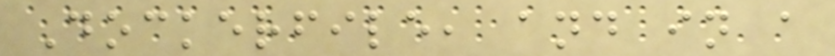Dockerfile, and in a
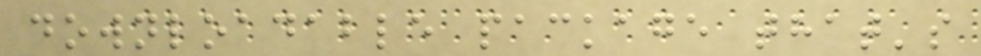downloadable package that's
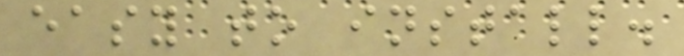easy to install.
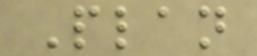Plan
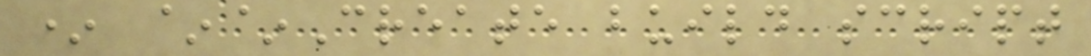* ~~Create build script
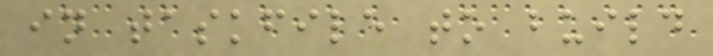in taskfile to build
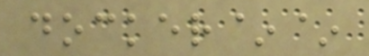docker~~
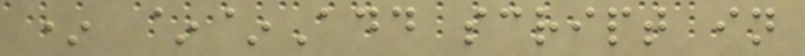* ~~Add script in
